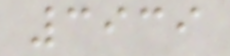3939
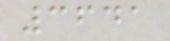3641
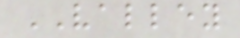VALLEY
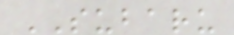SUBARU
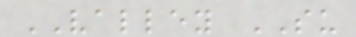VALLEY SU
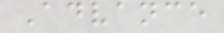Advance
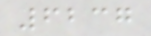6237
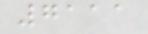7111
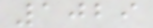1029
